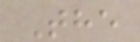The
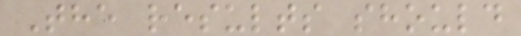The results should
